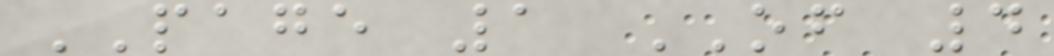PAGE 1 OF 4
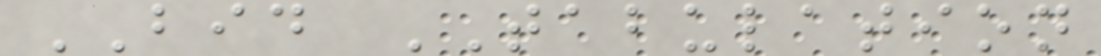BID TABULATION
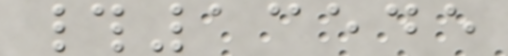#13545
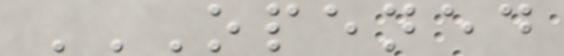OPENED
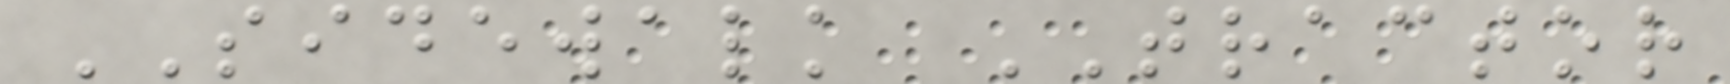SIDEWALK TRACTOR
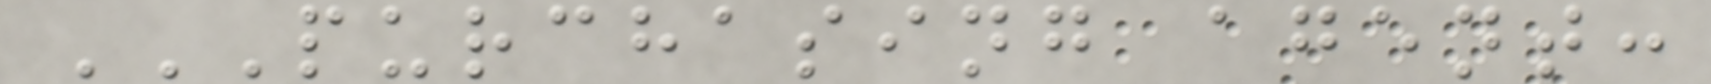PURCHASING AGENT:
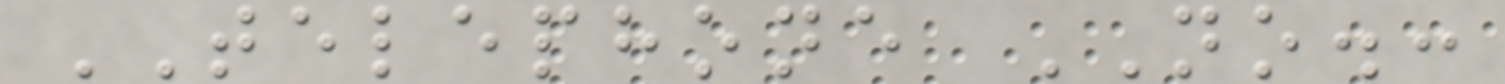TELEPHONE NO.:
